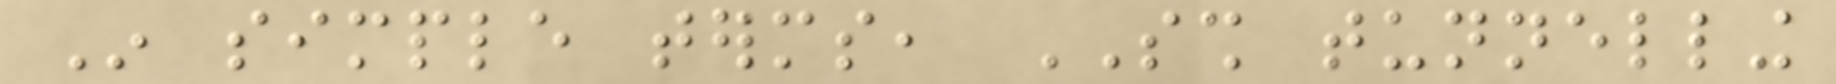In simple terms, SSH tunnelling
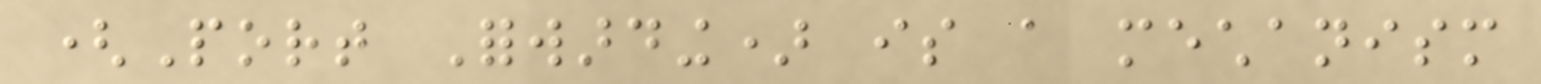(Port Forwarding) is a mechanism
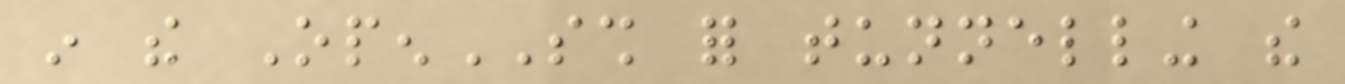in the OpenSSH for tunnelling the
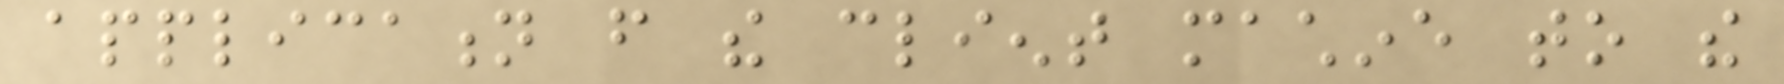application from the client machine to the
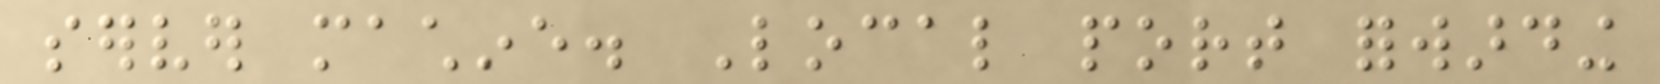server machine. Local port forwarding
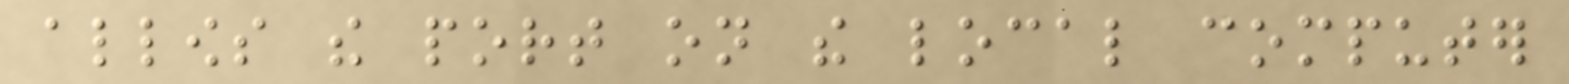allows the port on the local computer
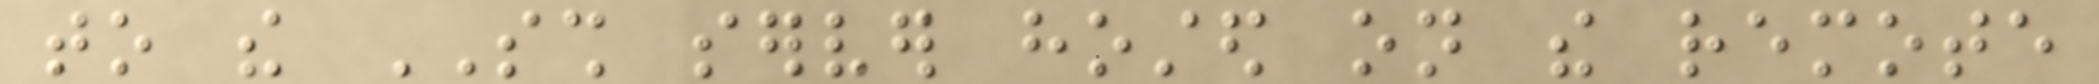to the SSH server hosted on the remote
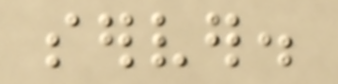server.
